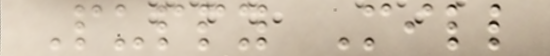Puppy Mill
